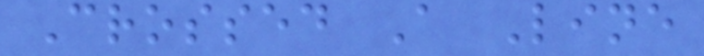Crossed A Line
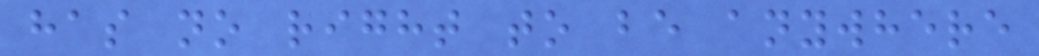has no right to be anywhere
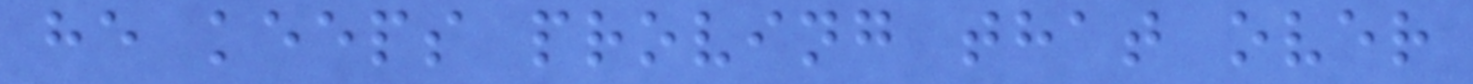he keeps proving that over
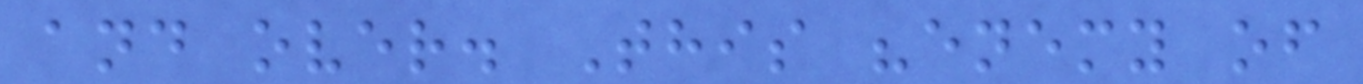and over. This "enemy of
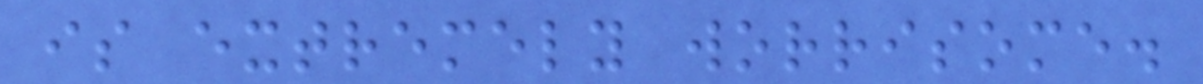is extremely worrisome.
